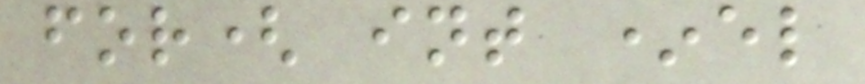for( int *el
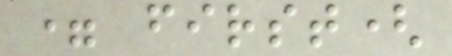= first(
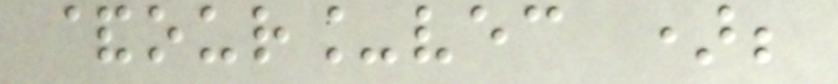&our_vec );
